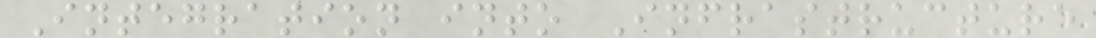Integration into Infrastructure
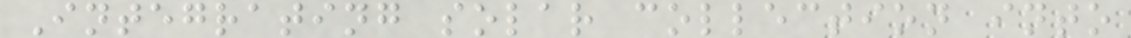Integrating solar collection into
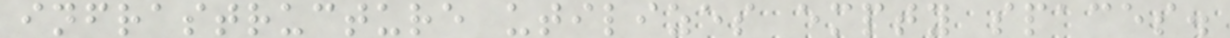infrastructure utilizes empty spaces.
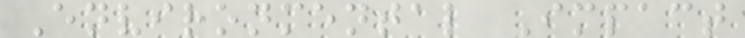Environmental Impact
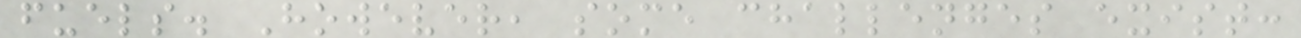fuels. However, some challenges exist:
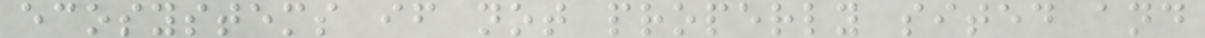ecosystems if not properly sited and
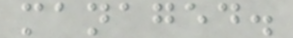managed.
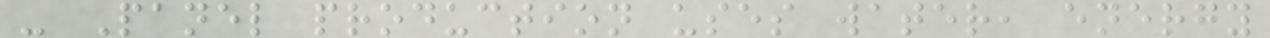- Panel production uses water, energy
